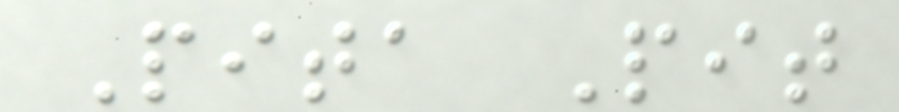Pita Pit
